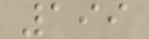199
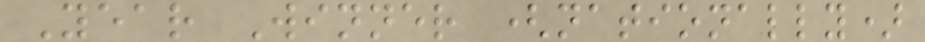Year Winner (nationally)
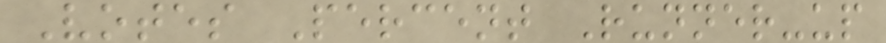Votes Percent Runner-up
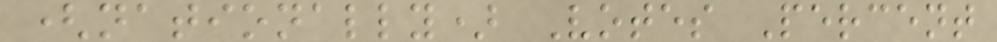(nationally) Votes Percent
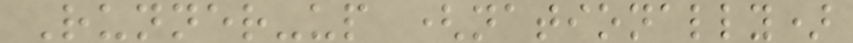Runner-up (nationally)
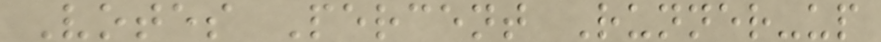Votes Percent Runner-up
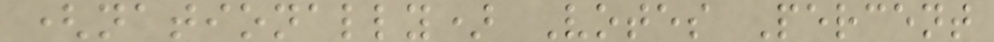(nationally) Votes Percent
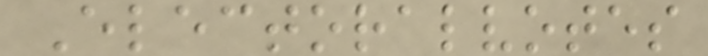Electoralvotes
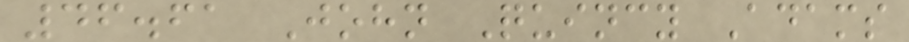46.61 John Quincy Adams
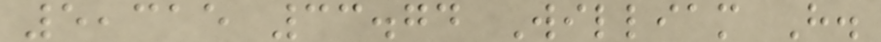5,315 33.74 William H.
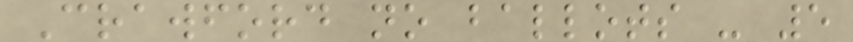Crawford no ballots - 5
